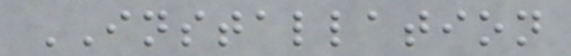INSTALLATION
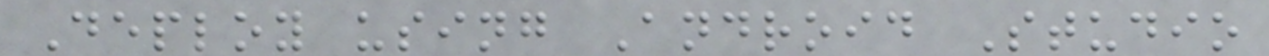Deploy using Android Studio
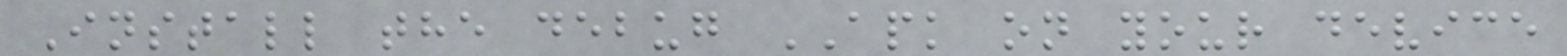Install the debug APK on your device
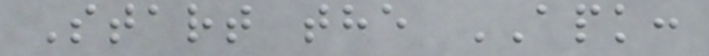Start the APK:
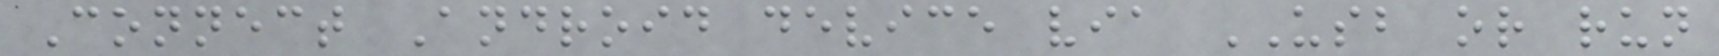Connect Android device via USB or run
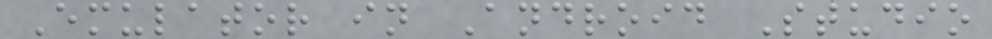Emulator in Android Studio
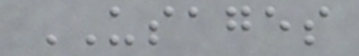USAGES
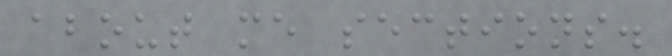about me sections.
